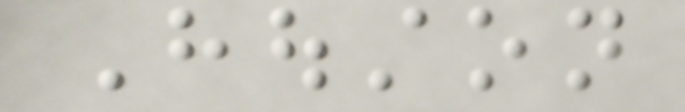Houston
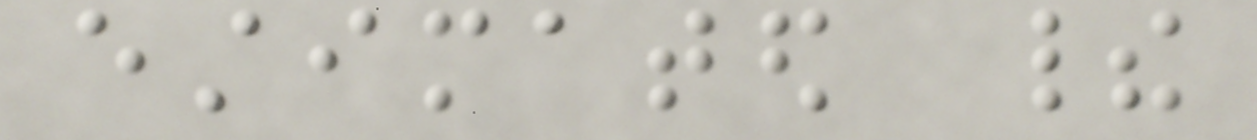estimated their
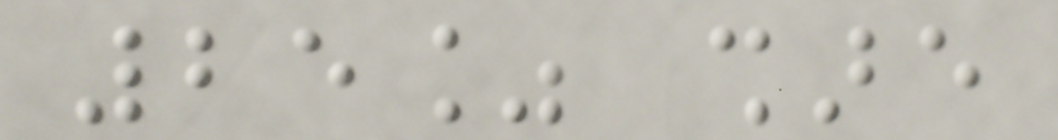25% share
